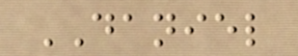DANIEL
